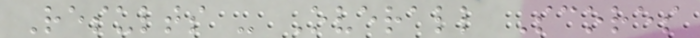Results - Overall Scores
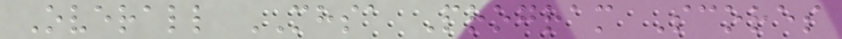Overall MHSA Program Scores
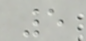5
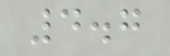4.7
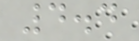4.4
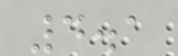4.1
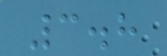3.8
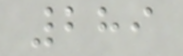289
